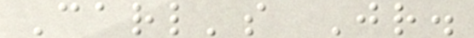Carl's Jr.
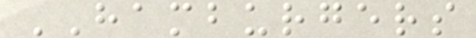HAMBURGERS
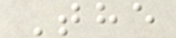The
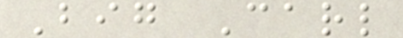Big Carl
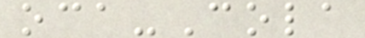oca-Cola
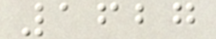1627
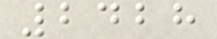2428
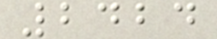2424
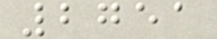2751
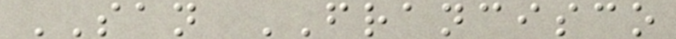SAN FRANCISCO
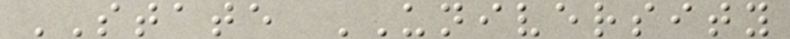STATE UNIVERSITY
